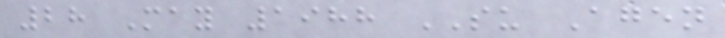28 May 1988 SU Agen
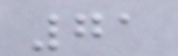71
